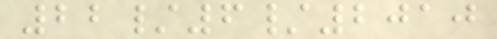22/6/2010
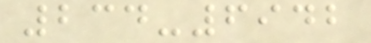234-6942
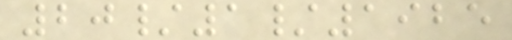20/1/1925
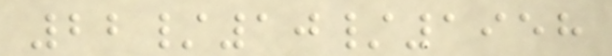22/10/1958
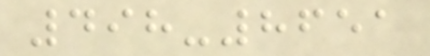498-8651
